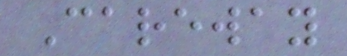Careway
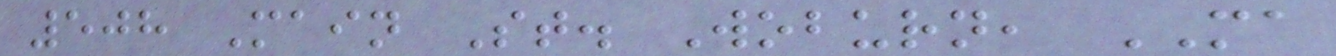508 Main St. Woburn, MA
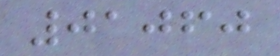01060
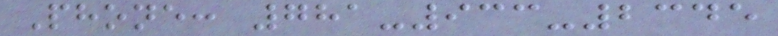Phone: 781-933-2345
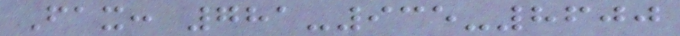Fax: 781-935-8600
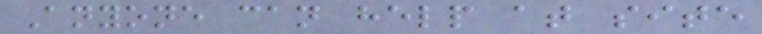Anyone can help at site
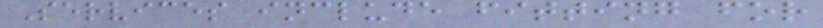Services include fitting for
